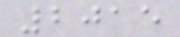2015
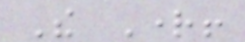The Right!
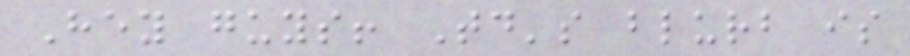Hey guys! Today's blurb is
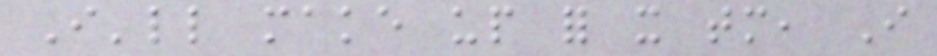I'll make up for it tomorrow, I
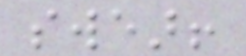swear!
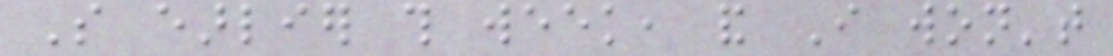So earlier this week, and I won't
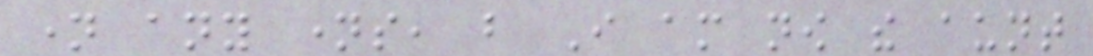name any names, but I am now the aunt
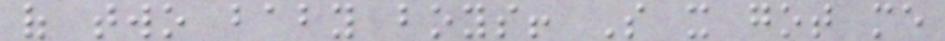of two baby boys! So it got me
